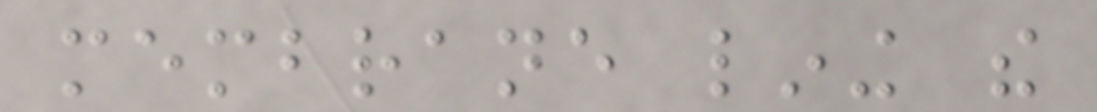membrane lining the
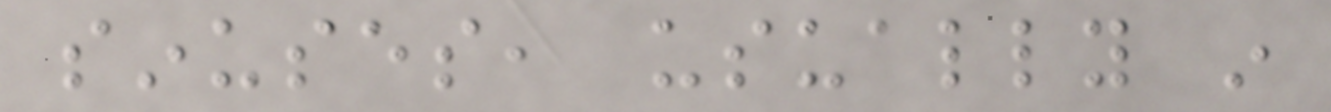sinuses, usually in
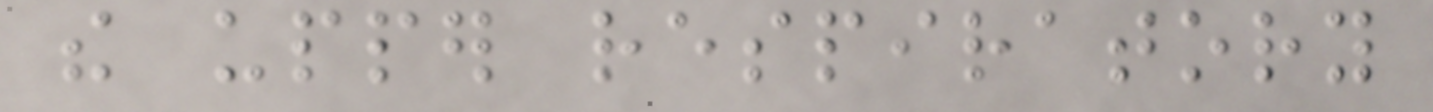the upper respiratory
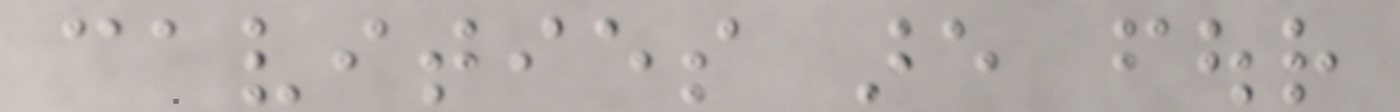cavities are four
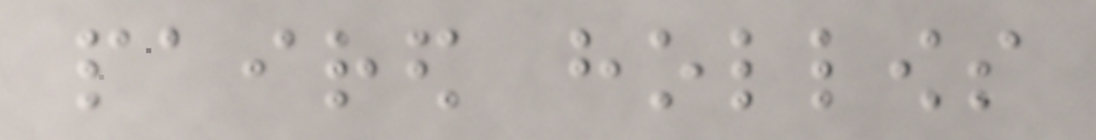paired hollows
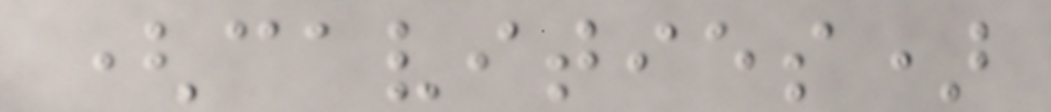(cavities)
